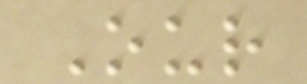Our
